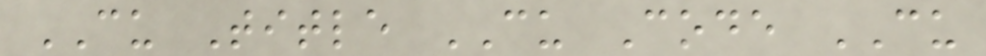CU Title CU Code CU
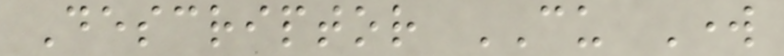Descriptor CU Work
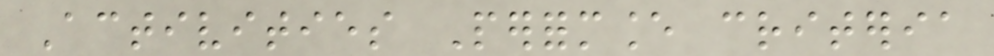Activities Performance criteria
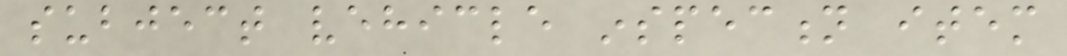subject vehicle inspection item
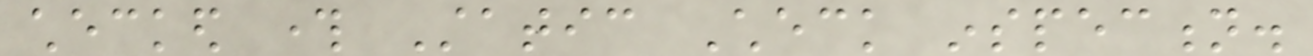checked through Static Check inspection.
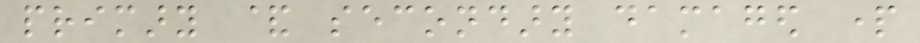primary & secondary damaged part
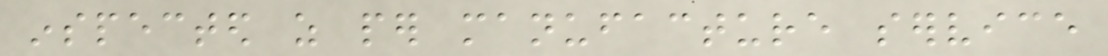inspected as per manufacture service
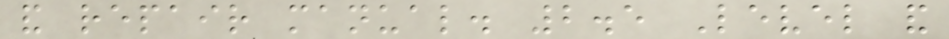and repair manual. 2.5 Level and
